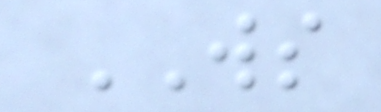WS
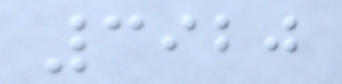3920
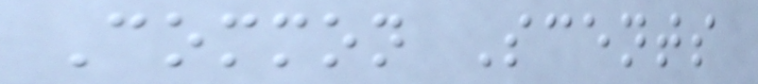Common Scents
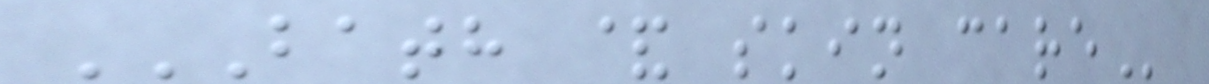BATH & SKIN CARE
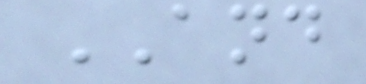AND
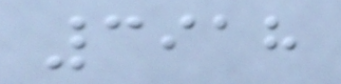3918
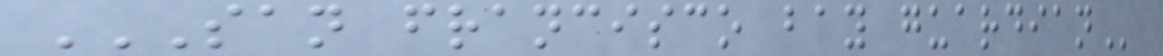SAN FRANCISCO BAY GUARDIAN
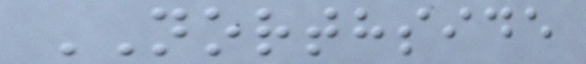NORTHSIDE
